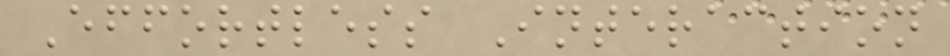Effortless Interaction
